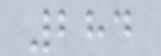284
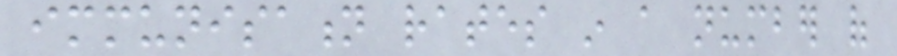immunisation rates in a number of
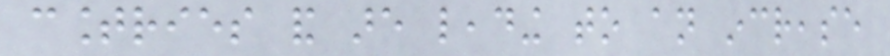countries and are leading to an increase
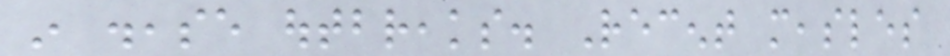in disease outbreaks. Recent measles
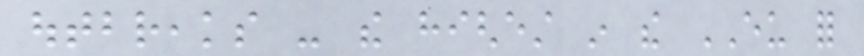outbreaks - the highest in the EU for
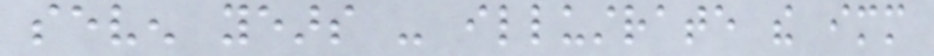seven years - illustrate the immediate
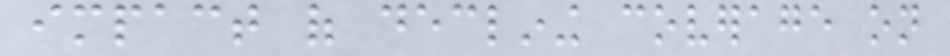impact of declining coverage on
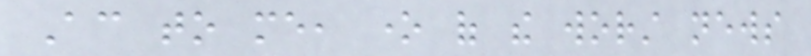According to me, one of the worst news
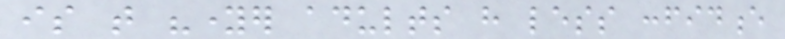is that "younger adults have less confidence
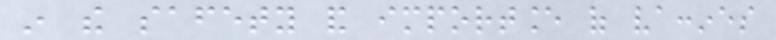in the safety and importance of vaccines
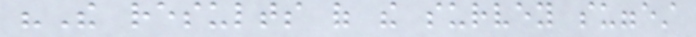"The results of the survey suggest
